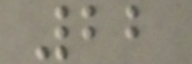22
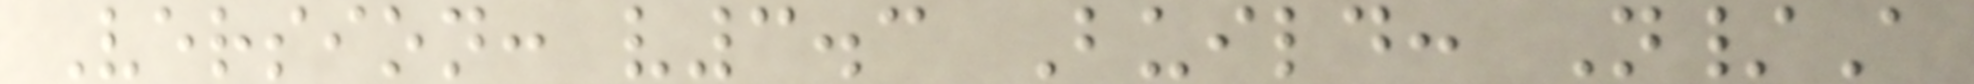Version: v3.3 Build: N/A
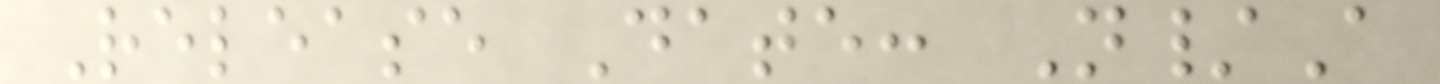Release Date: N/A
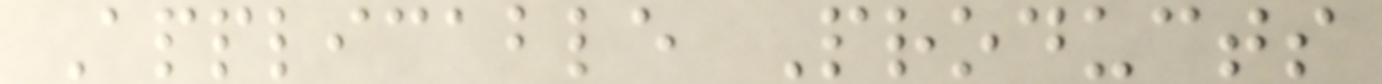Applicable Products
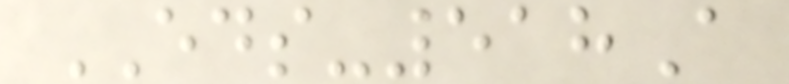EDS-518A
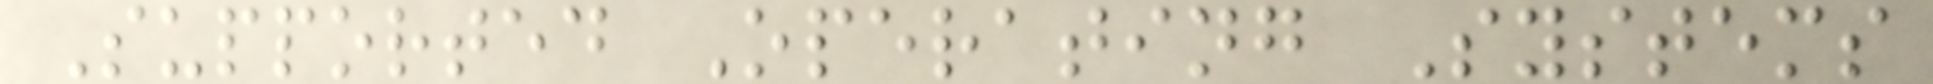Supported Operating Systems
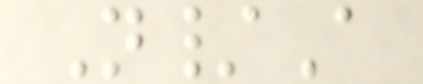N/A
